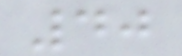40
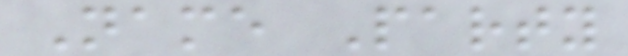Name Party
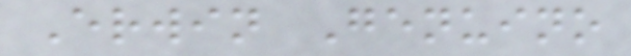Erwin Genuino
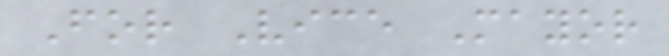For Vice Mayor
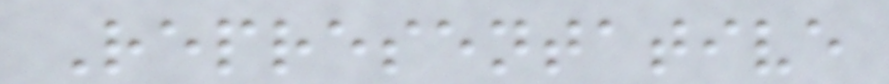Representative
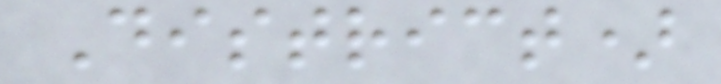District)
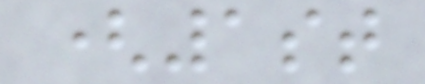(1st
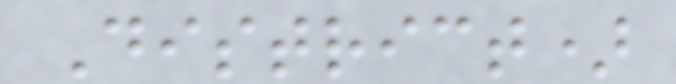District)
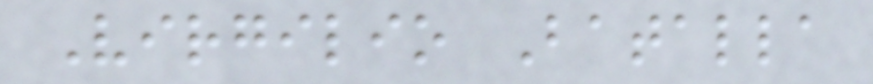Virgilio Batalla
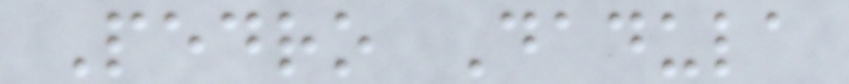Pedro Dadula
